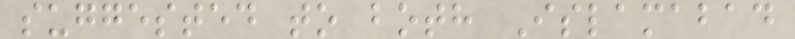suggested to both Islamabad
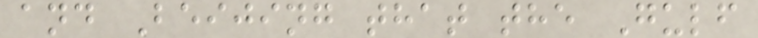and Beijing that the Gulf
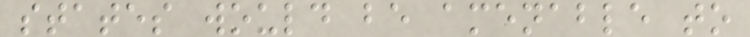states would be amenable to
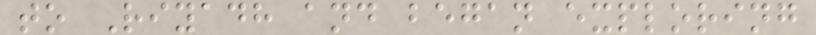to Riyadh and began exploring
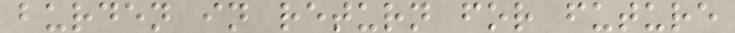burden in return for future
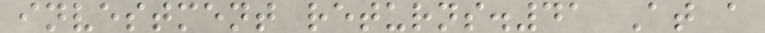investment returns.41 At a
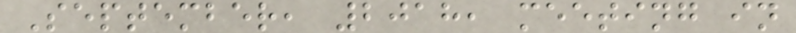September, 2018, meeting in
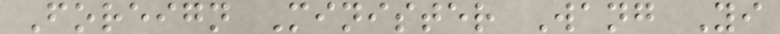Foreign Minister Wang Yi
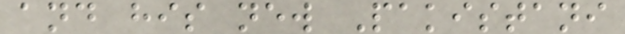and his new Pakistani
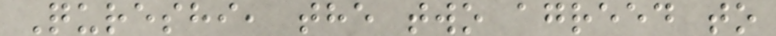Qureshi, the two agreed to
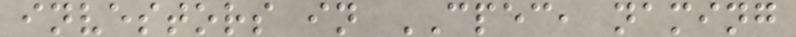investors in CPEC, naming
